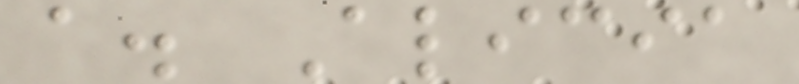a. Alicia
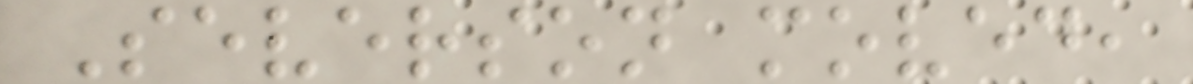Severson moved,
